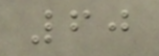60
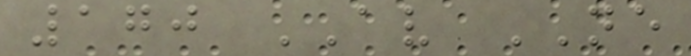170 AV NE
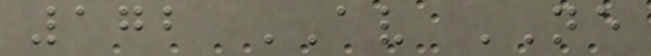172 AV NE
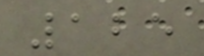125
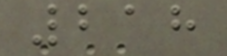218
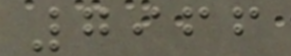7966
